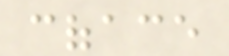coface
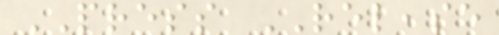PRESS RELEASE
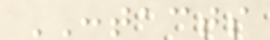CONTACTS
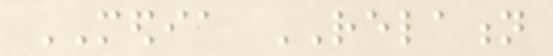MEDIA RELATION
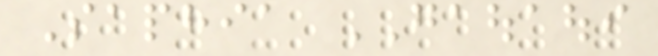Saphia GAOUAOUI
